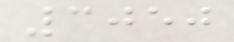3050
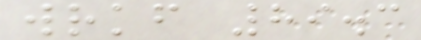wrkf 89.3
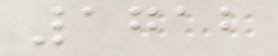1712
